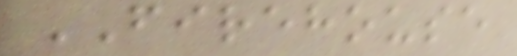FIREHOUSE
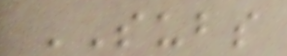SUBS
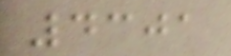4301
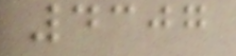4307
